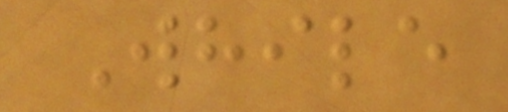While
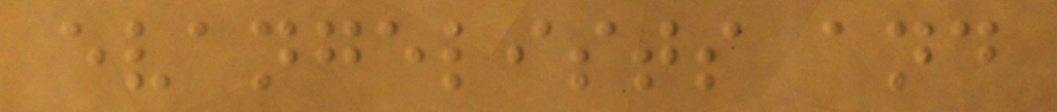evangelists and
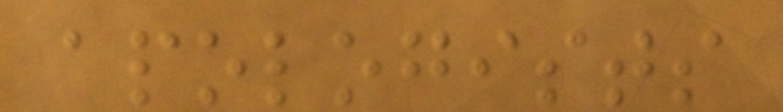apologists
